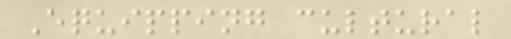Equipping cultural
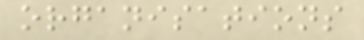organisations
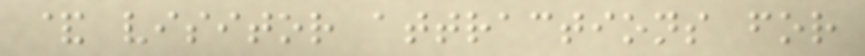& visitor attractions for
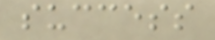success
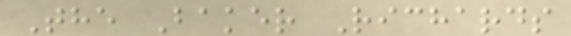The Baker Richards
